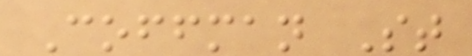Coffman St
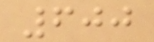600
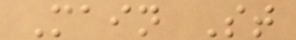Main St
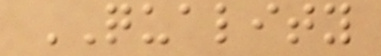QUALITY
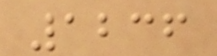1236
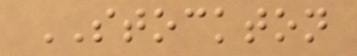STOCKTON
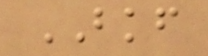BKF
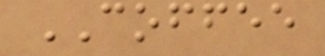COFFEE
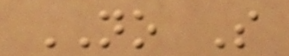NO S
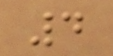4
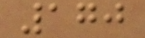170
